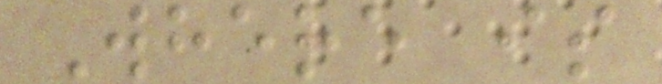Where is
